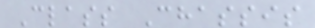Class Chassis
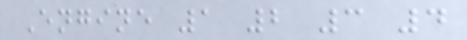Engine 1 2 3 4
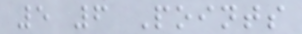5 6 Points
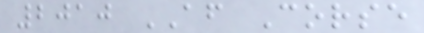2010 AF Corse
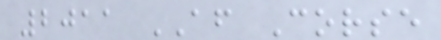2011 AF Corse
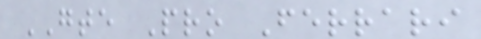GTE Pro Ferrari
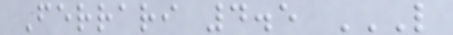Ferrari 4.5 L
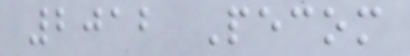2012 Pecom
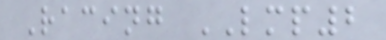Racing LMP2
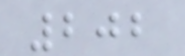202
